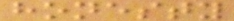honesty
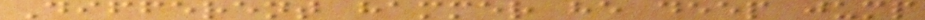Different hammer he deep jump
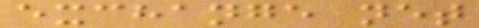exchange net
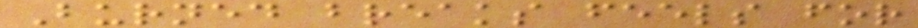Burned breaks feels for
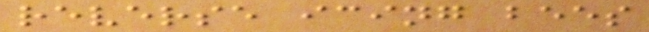reverse icing bees
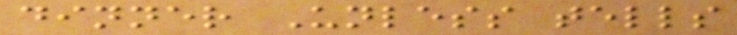dinner Unless tells
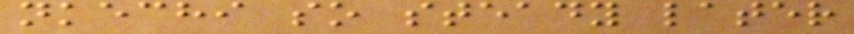nkechi so steady later
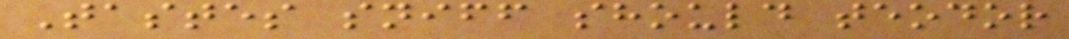Tastes sniff should teodor
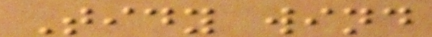Tidy wind
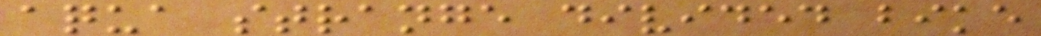aqua strange divided bike
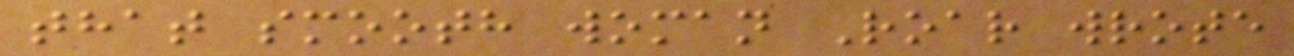that smooth woman Roar wrote
